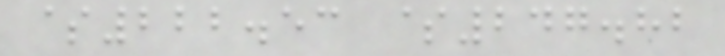$222.53 $247.82
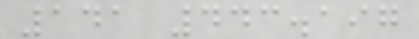141 443.197
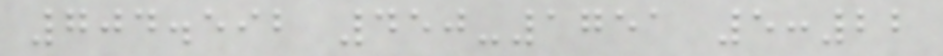704.592 450-1751 5:22
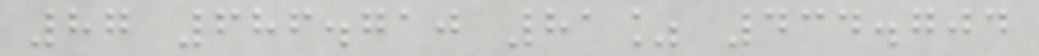87 686.710 81% 434.704
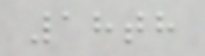18th
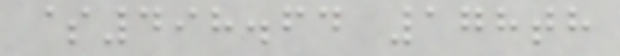$498.64 178th
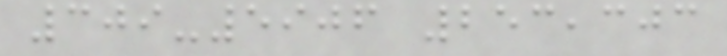309-5906 253,303
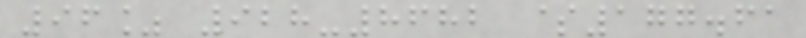96% 928-8682 $177.61
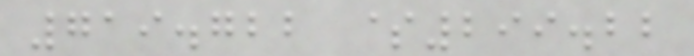719.722 $299.22
